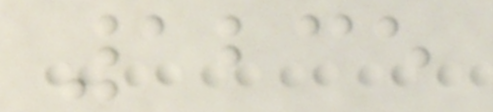1235
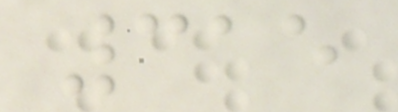315
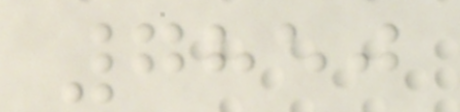7850
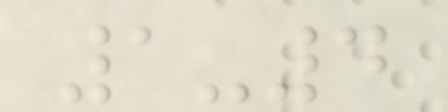1-4
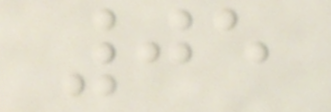05
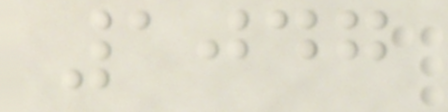1047
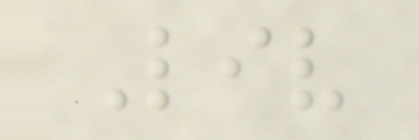Liv
